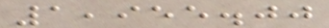1,955.00
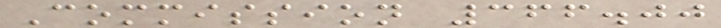Commission 366.00
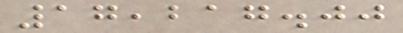17,217.00
